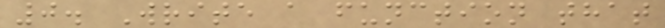0. Write a function that
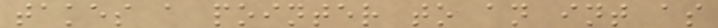takes a pointer to an int as
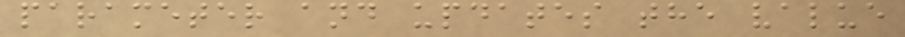parameter and updates the value
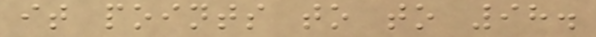it points to to 98.
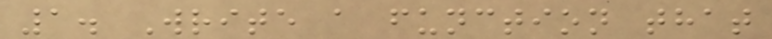1. Write a function that
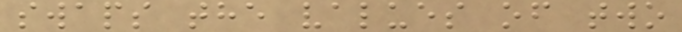swaps the values of two
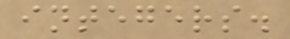integers.
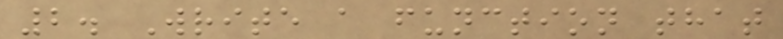2. Write a function that
